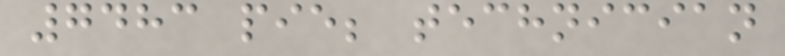7483 pie; technician
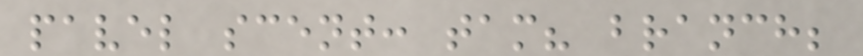pavel scent: tam? branch;
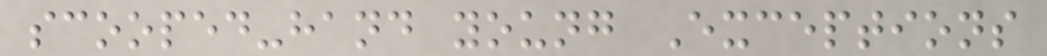scooped-hand young Exceptions
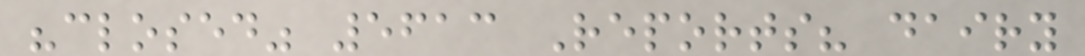"closed" 5613 Reports? dairy
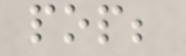pop;
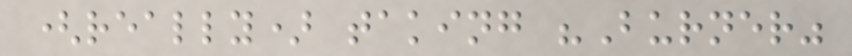(really) taking "Burner"
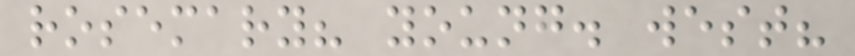rosemary? young. west?
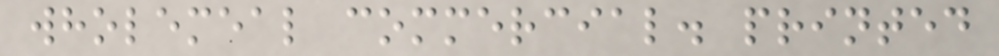wholemeal commercial. printed
